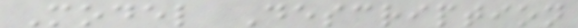Model Description
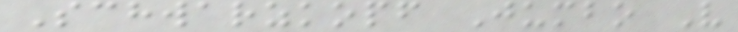Schwarzkopf Jumbo V
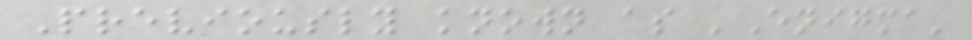Previously known as 'Enigma'
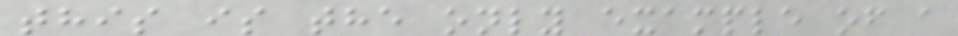this is the only example of a
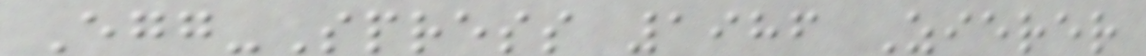Egg-Spress 1986 Zierer
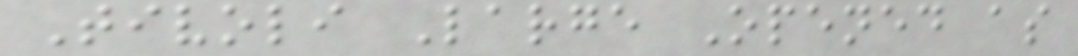Tivoli Large Opened as
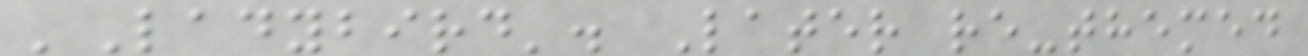'Ladybird'. Later re-themed
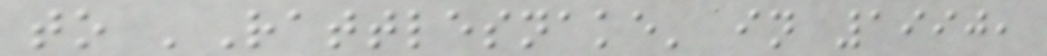to 'Rattlesnake' in 1990,
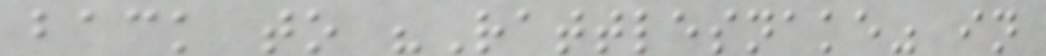back to "Rattlesnake" in
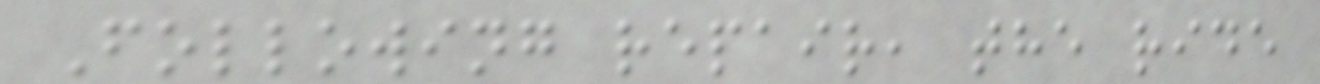Following repair, the ride
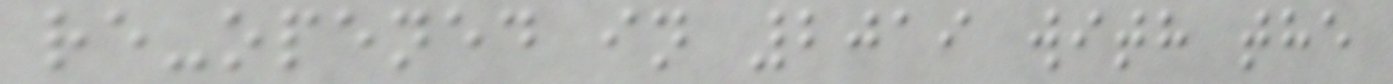re-opened in 2019 with the
